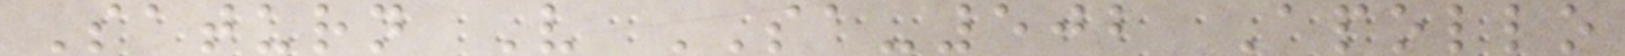Saturn V SA-502 Apollo
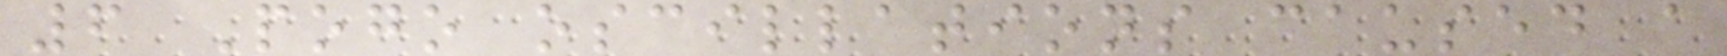6 Pogo oscillations caused a
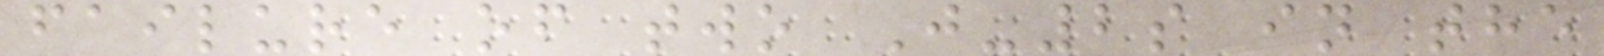failure of two J-2s in the
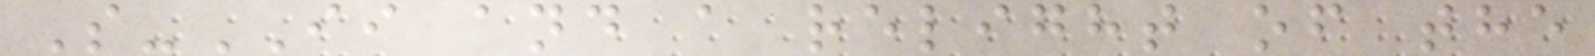S-II and a relight of the
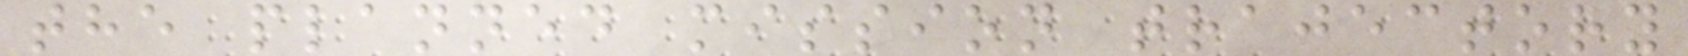the planned mission trajectory
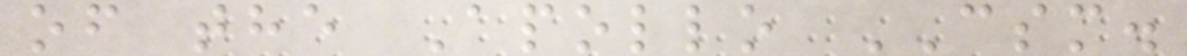of the Apollo CSM.
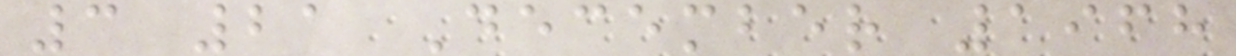3 21 December 1968
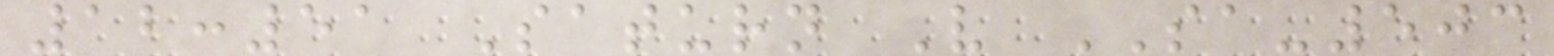12:51 Saturn V SA-503
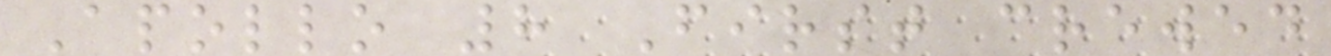Apollo 8 First crewed
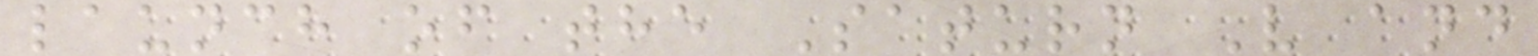launch of the Saturn V and
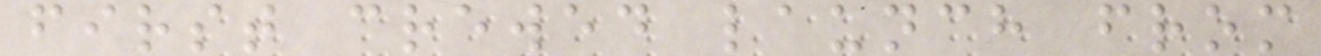first crewed launch from
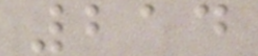214
